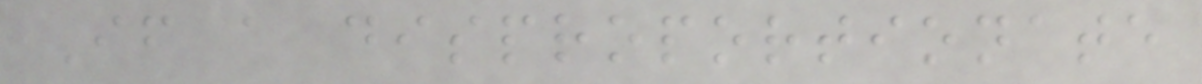If a disproportionate
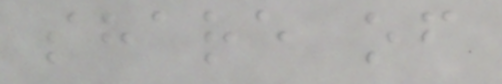share of
